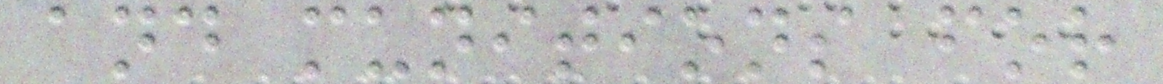and munitions for
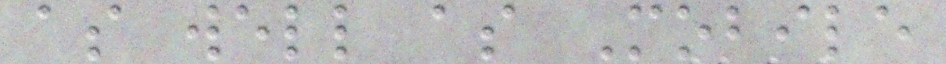as well as Mobile
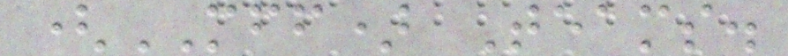(MFF) Teams.
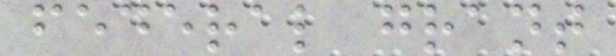federal grant
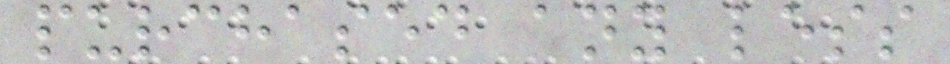purchased any less
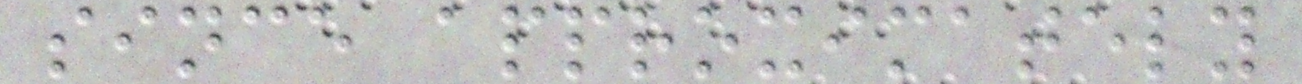since approximately
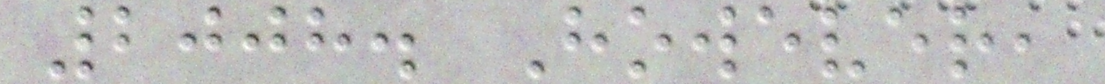2008. However,
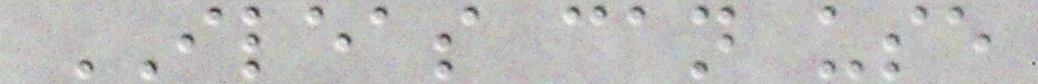ILEAS can use
